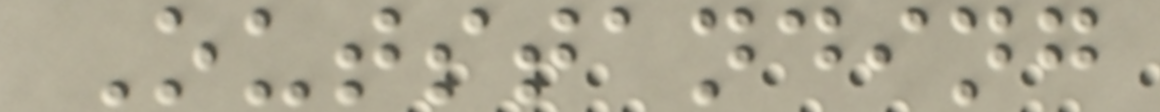Outstanding
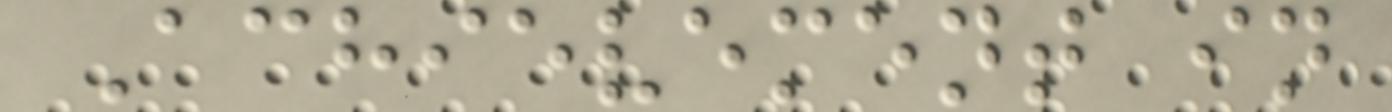Achievement in
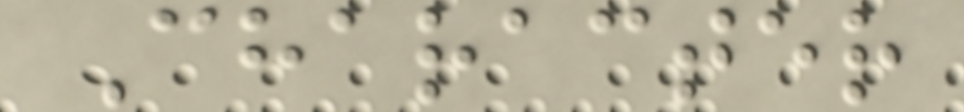Character
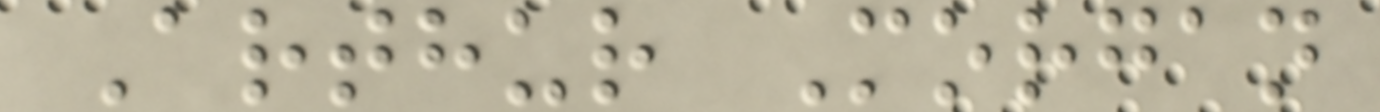Arthur Morgan
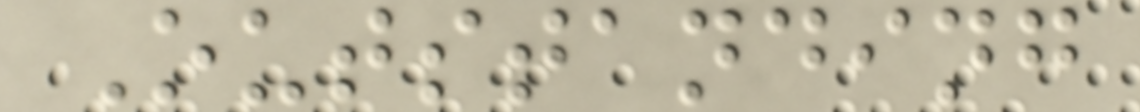Outstanding
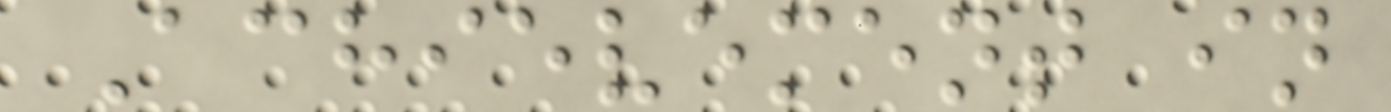Achievement in
